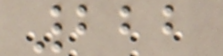222
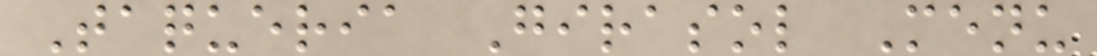Taqueria Girasol Menu
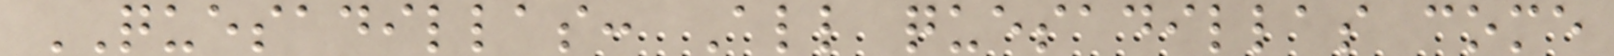QUESADILLAS: All quesadillas come
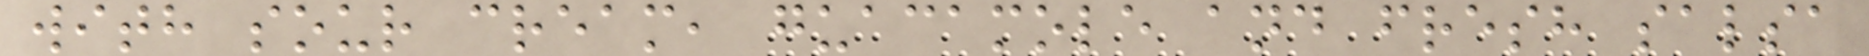with sour cream, guacamole and fresh salsa
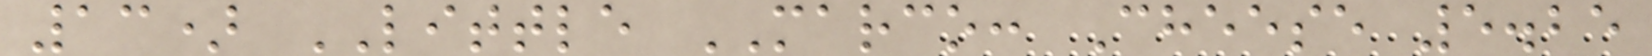13) LITTLE MARCO: Cheese 5.25
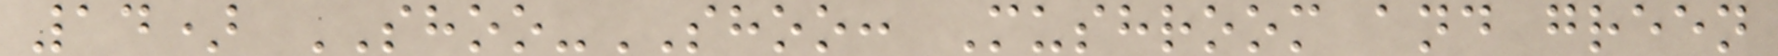14) SHOO-SHOO: Mushroom and green
